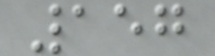157
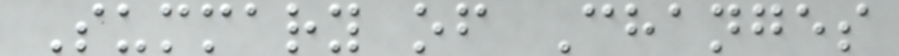Summary of Changes
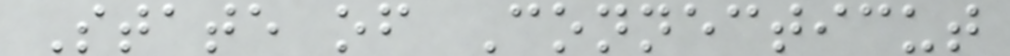State of Connecticut
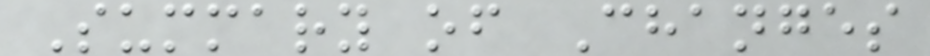Summary of Changes
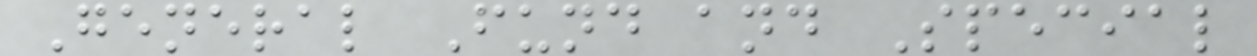General Fund and Special
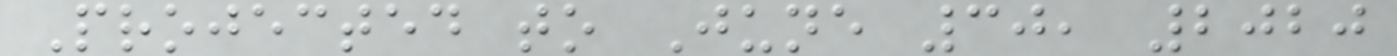Projected to June 30, 2020
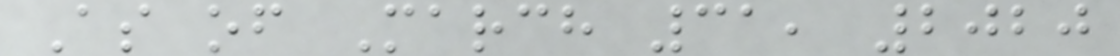As of March 31, 2020
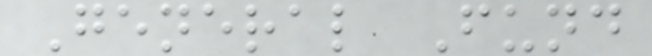General Fund
